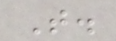T.
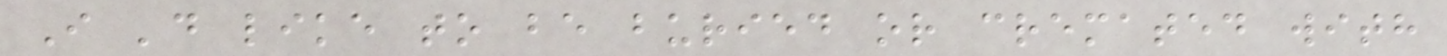I 'd like to be buried or cremated with
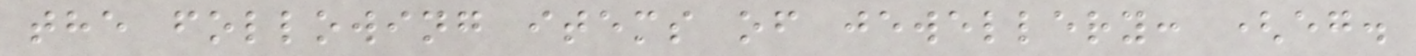the following items of jewellery: (eg.
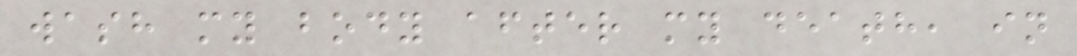wash my body after my death, in
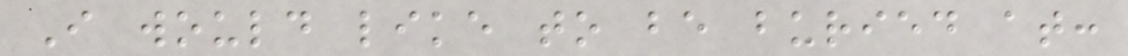I would like to be buried at:
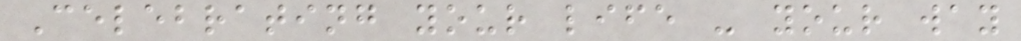Celebrating your life - your way
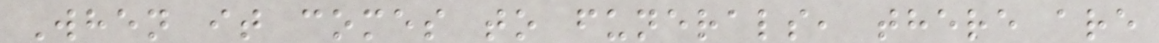When it comes to funerals, there are
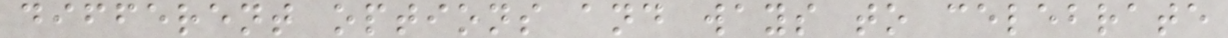different options and ways to celebrate
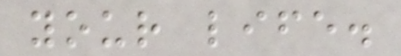your life.
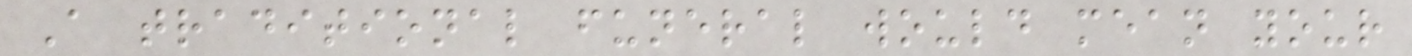A traditional funeral would mean your
